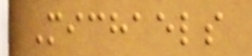Michaels
